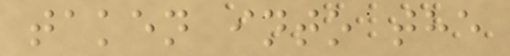taken into the
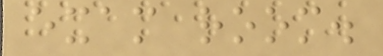exam room.
